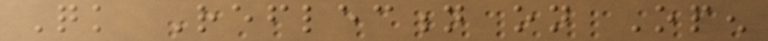Quick Reflection on Open
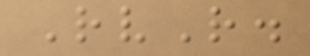RvR.
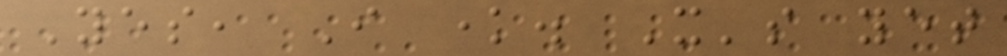Yes, I know. It's yet
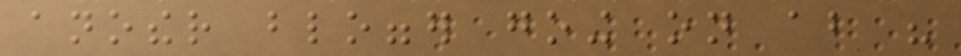another blogger going on about his
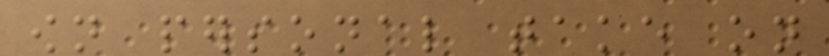own personal take on
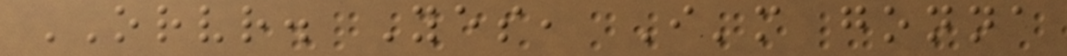ORVR. Yes, I'm gonna
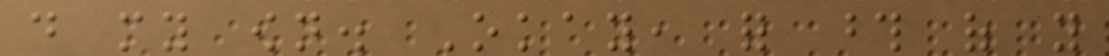do my own. Okay, for those of you
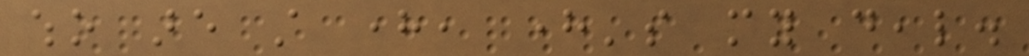who are still here, here's my deal.
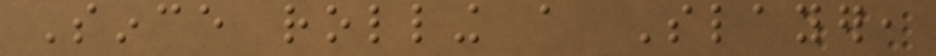Since rolling a Slayer,
